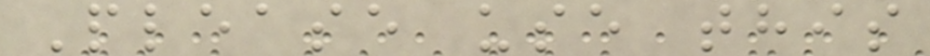Please use this
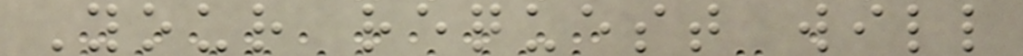Your request will
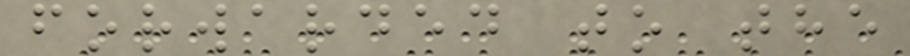forwarded to the
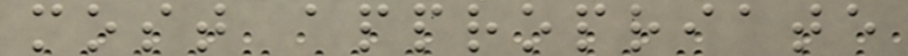most appropriate
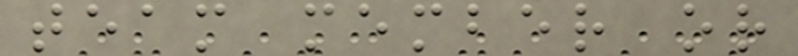team member or
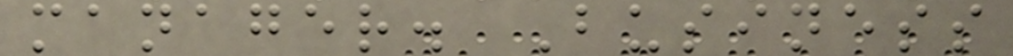manager. Business
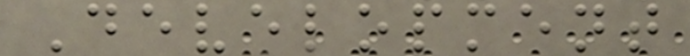Development
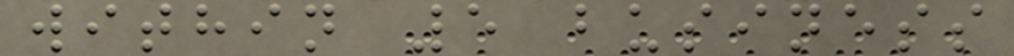within 5 business
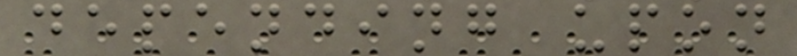depending upon
